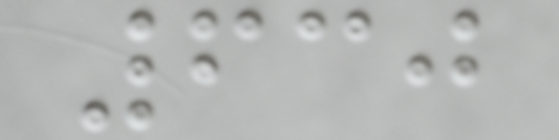630
